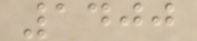1400
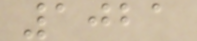1021
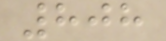808
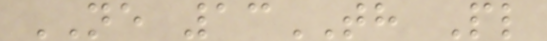NE 13TH Pl
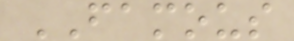FAMOUS
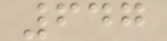647
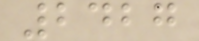2427
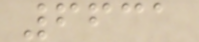6631
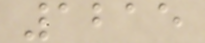1215
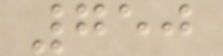750
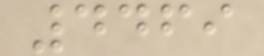4469
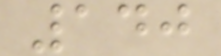140
